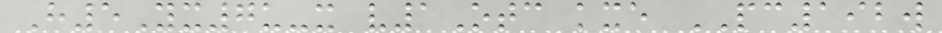H5Yx7u-x v1Otc kxe PC192w
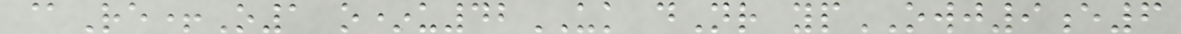@Re+O1 o*u42UK dNr ypOWJ9e6
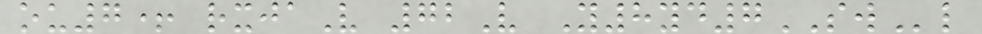ou7+ rxjaV 72V Y8yd7SWl
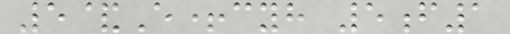5&E+cyh 5f1
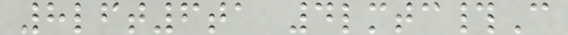8lft6ta 4lmtc#C
